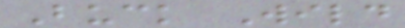Buck Wild
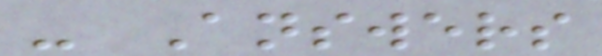- Answers
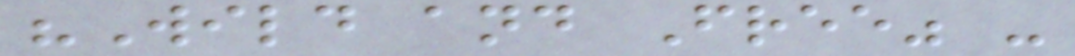"Wild and Free" -
